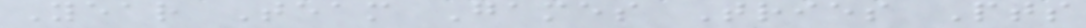Year Team Games Tries Pts
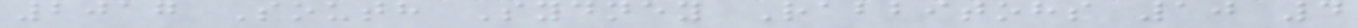2017 South Sydney Rabbitohs 10 4
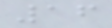16
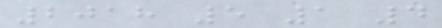2018 5 1 4
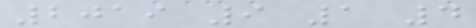2019 9 1 4
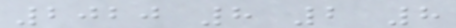2020 8 2 8
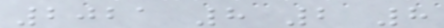2021 8 2 8
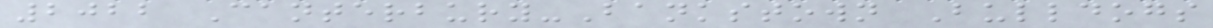2022 Canterbury-Bankstown Bulldogs
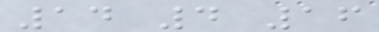14 4 16
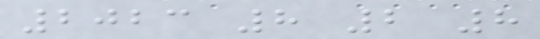2023 8 2 8
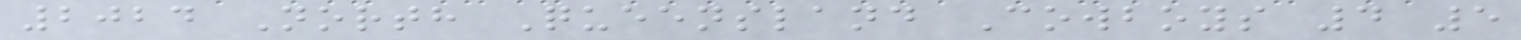2024 North Queensland Cowboys 4 5
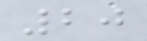20
